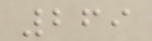269
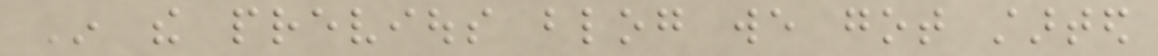In the previous blog we got started
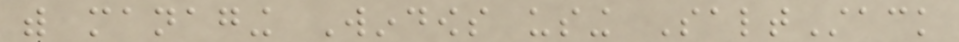with managing Windows using SaltStack
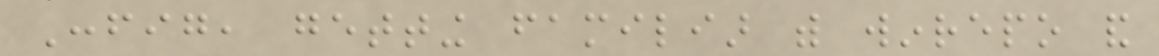Config, getting familiar with winrepo and
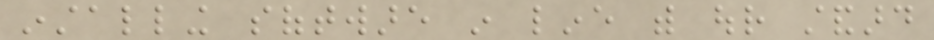installing software in line with our standard
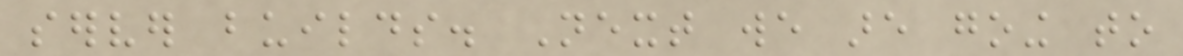server builds. Next we are going to
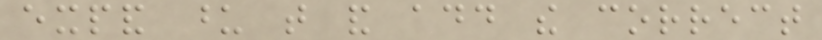expand upon that and add the correct
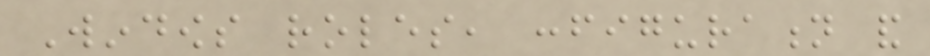Windows roles, configuration and
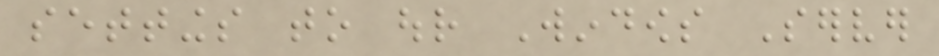settings to our Windows Server
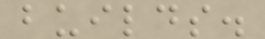builds.
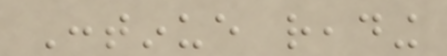Continue reading
